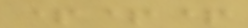+++
